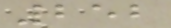252
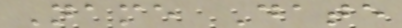Name Date
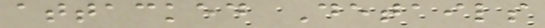attacked Details
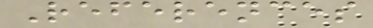References
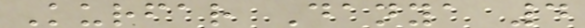Kurfar Danya 4
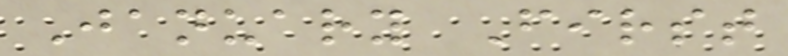January First
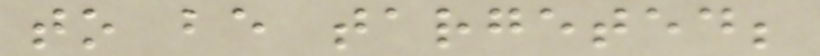to be targeted;
